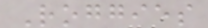Roggies
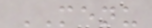MENU
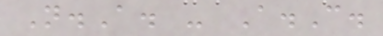N.A. - A.C.
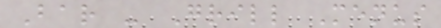Bar - Grill Menus
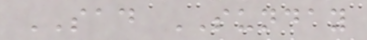SAD SUNDAY
